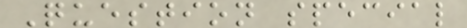Question special
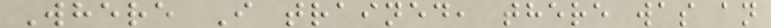Where I trained, there was an
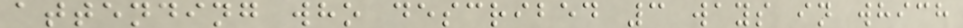attending who described 3 ways in which
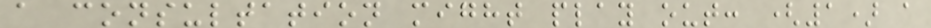a consultation might play out: (1) a
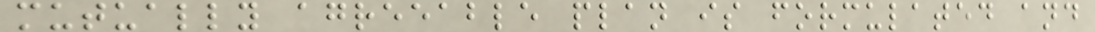mutually agreeable plan is formulated and
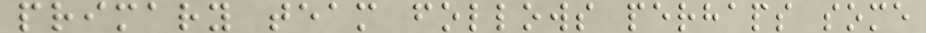primary team follows perhaps some
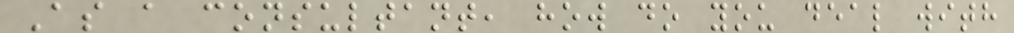As a consultant, how do you deal with
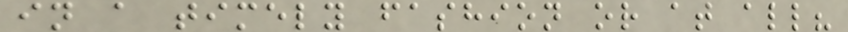in a timely fashion or at all?
